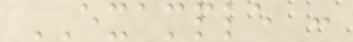EXAMPLE :
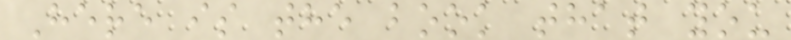Here is the book that you
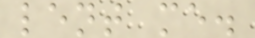lent me.
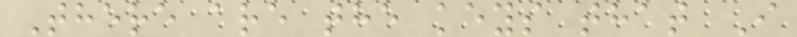There are the keys that I
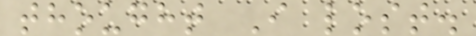thought I lost.
